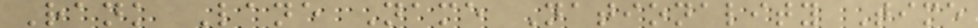Rank Lane Name Nationality Time
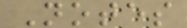Notes
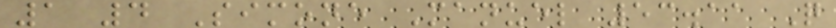1 4 Simone Manuel 53.11 Q
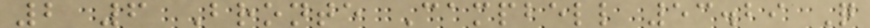2 6 Bronte Campbell 53.29 Q
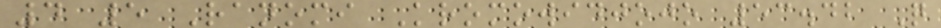4 5 Ranomi Kromowidjojo 53.42 Q
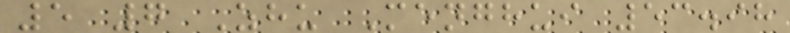5 7 Zhu Menghui 53.98
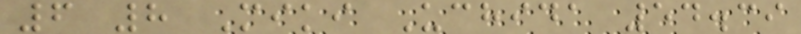6 8 Miki Uchida 54.39
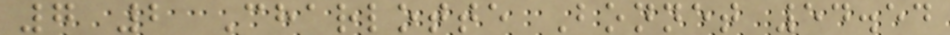7 2 Charlotte Bonnet 54.54
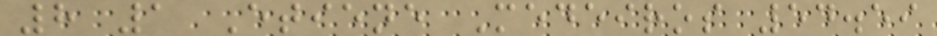8 1 Etiene Medeiros 54.59
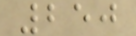250
